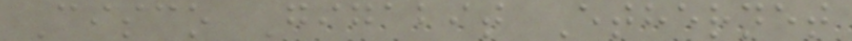Cisco Gigabit Ethernet
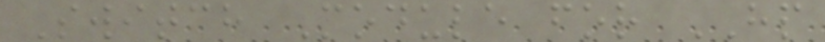Switch Module for HP
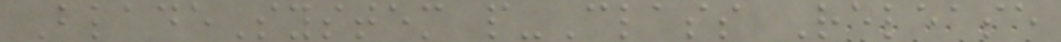BladeSystem p-Class Release
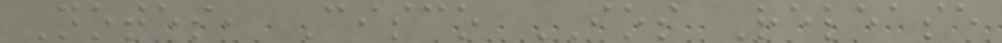Notes, Cisco IOS Release
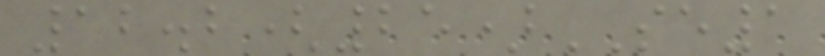12.2(25)SE1
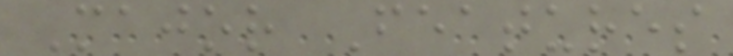Major Features
